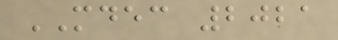MDEC 2021
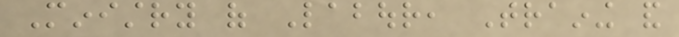Ministry of Labour, Training and
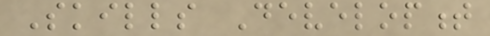Skills Development
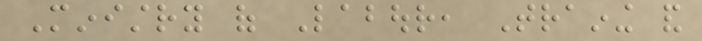Ministry of Labour, Training and
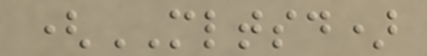(MLTSD)
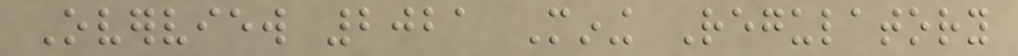Overview 2021 Mining Regulatory
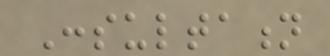Consultation
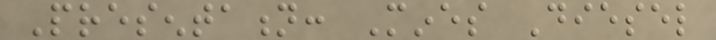Presentation: Mines Diesel
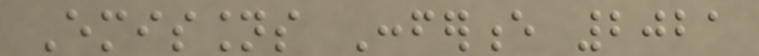Emissions Conference 2021
